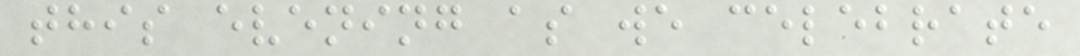this evening as we celebrate
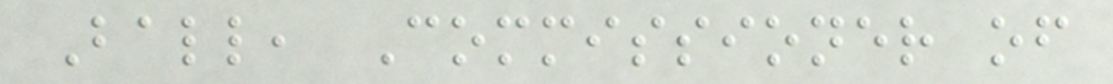Ball, Commissioner of
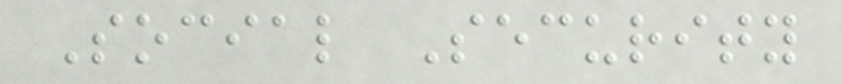Social Security
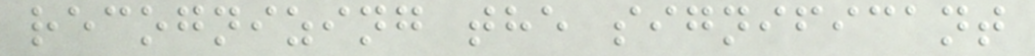recognizing the significant
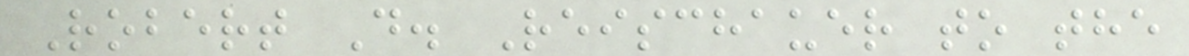Robert D. Reischauer to the
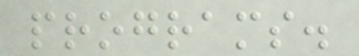programs.
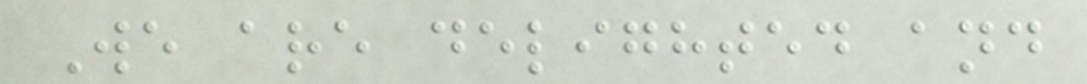We are delighted and
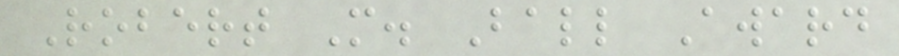Robert M. Ball Award
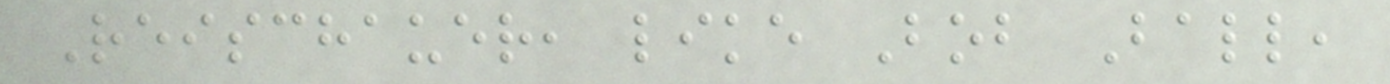Reischauer, like Bob Ball,
